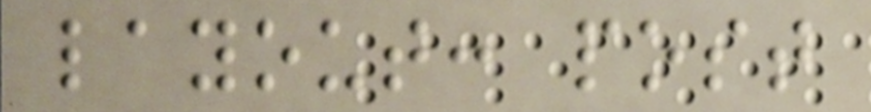layout: post
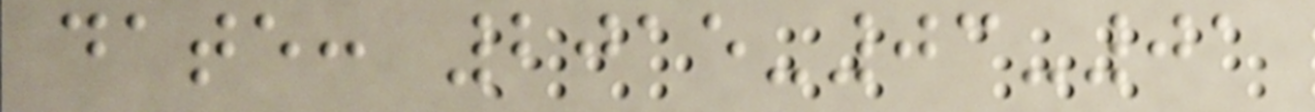date: 2015-03-01
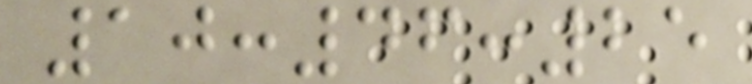10:46:25
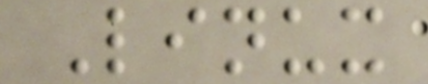Linux
